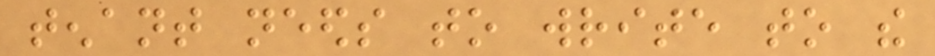tenant needs to write to the
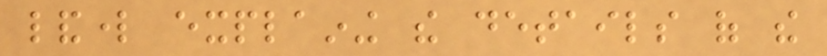landlord explaining the details of the
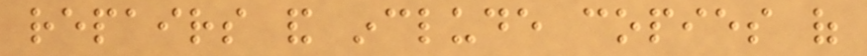repairs and include copies of
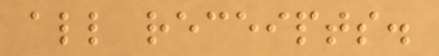all receipts.
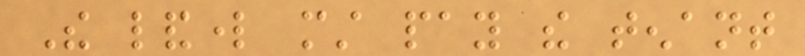The landlord must pay the tenant
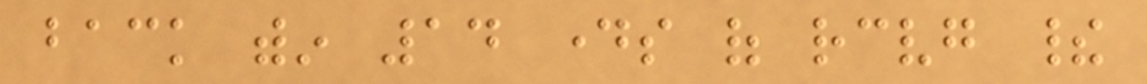back within 14 days of receiving their
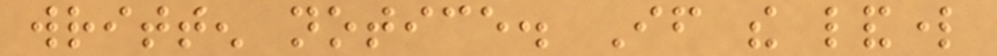written notice. If the landlord
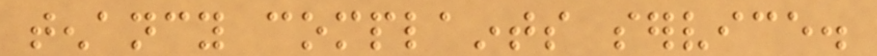tenancy complaints service.
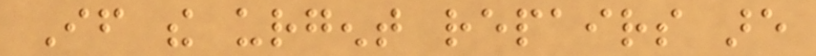If the urgent repairs are
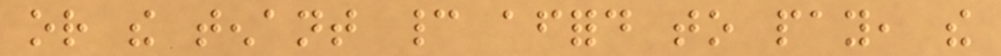or the tenant cannot afford to pay, the
